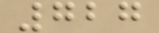727
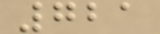721
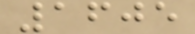1605
